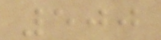500
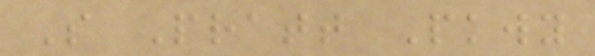S Pratt Pkwy
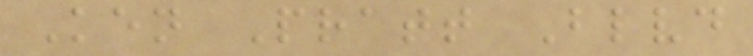Ken Pratt Blvd
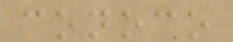conoco
